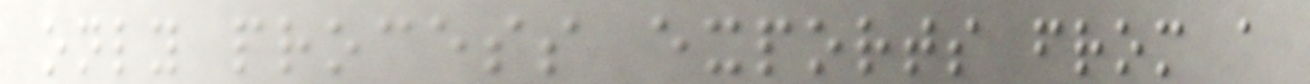only process exports from a
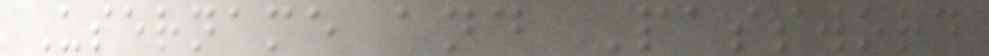Username and Password
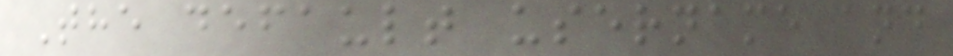The default username and
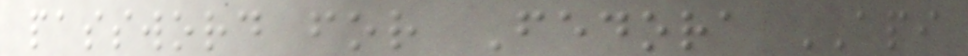password for Fedora API
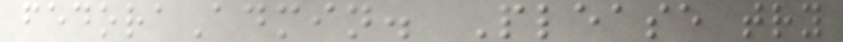fedoraAdmin. Please try
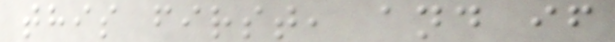this first, and if
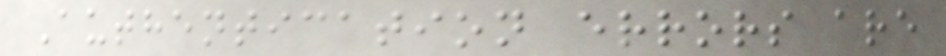Authentication errors are
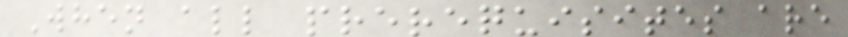When all prerequisites are
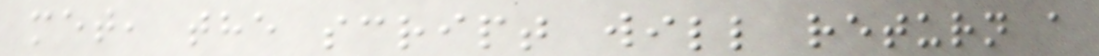met, the script will return a
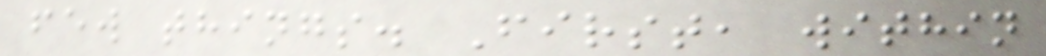few things. First, within
